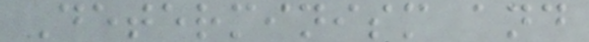Determinism and
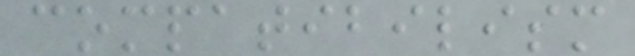compatibilism
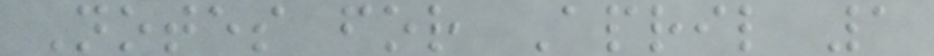Notes for April 1
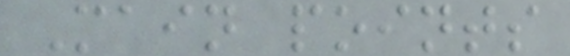Main points
